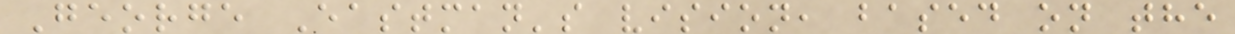George Eastman's vision, based on the
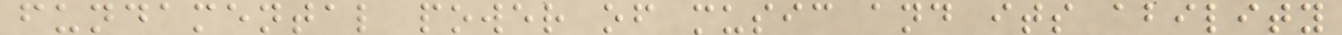fundamental power of music and its ability
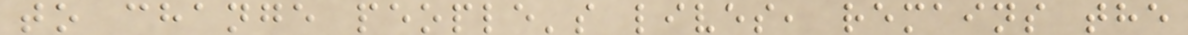to change people's lives, remains the
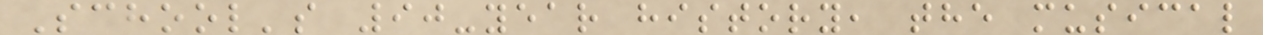School's 90-year history, the musical
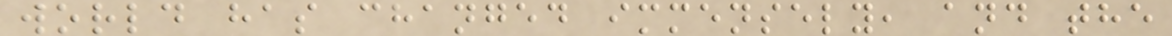world has changed immensely, and the
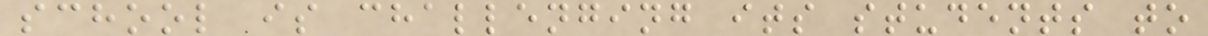school is challenging its students to
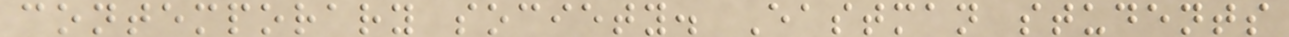contemporary society. Eastman students
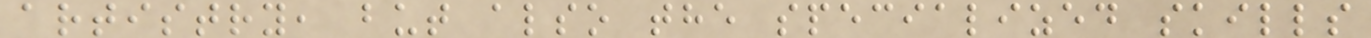artistry, but also the specialized skills
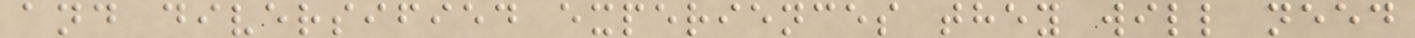and diversified experiences they will need
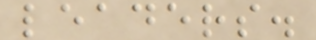leaders.
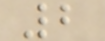2
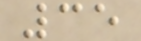35
